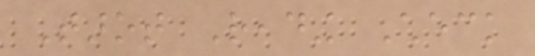Tarot Reading Check
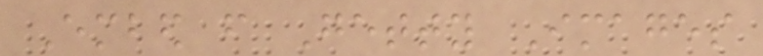Embed from Getty Images
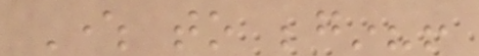Where to begin?!
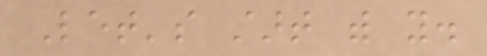Let's start with you.
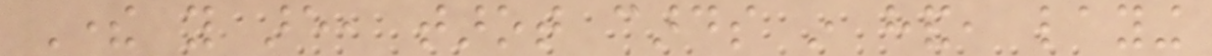There you are, tarot cards in hand, laying
